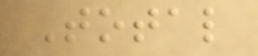Total
